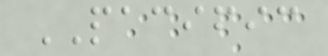PACIFIC
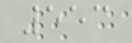553
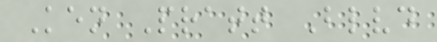Ken Pratt Blvd
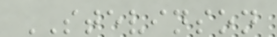STEVINSON
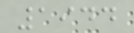1944
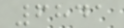6841
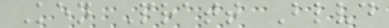Ken Pratt Blvd
